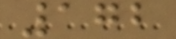172
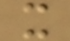x
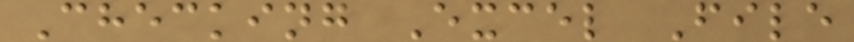Checking Excel File
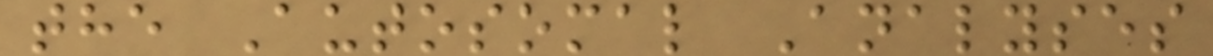the Autosomal Analyses
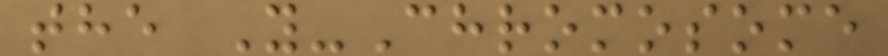the Y-Chromosome
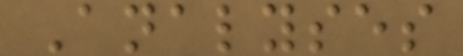Analyses
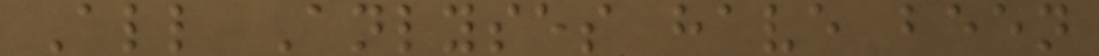All Anlyses have been
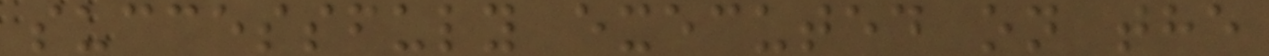successfuly executed on the
